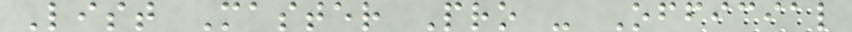List Master Pro - Official
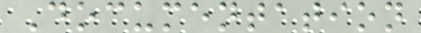Documentation
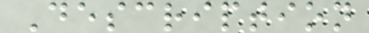Description
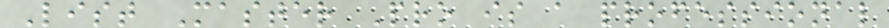List Master Pro is a professional
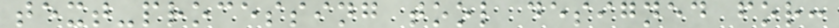text-processing tool designed for:
